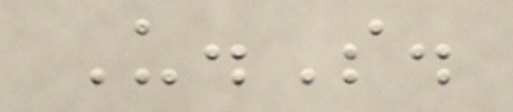U.S.
